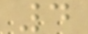4
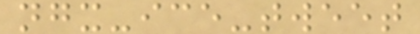ngx-ice-tweet
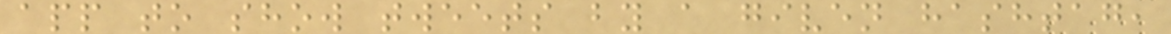app to show tweets by a given hashtag,
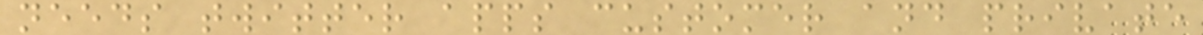needs twitter apps customer and private
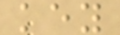key
